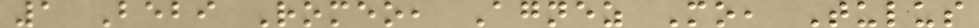1 Bebi Romeo, Agnez Mo, Tulus
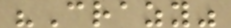"Crazy"
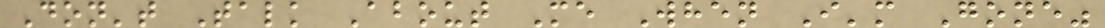Don't Talk About Me When I'm Gone"
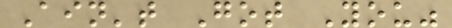Ain't Got You"
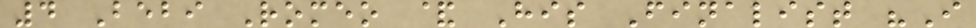4 Bebi Romeo & His Finalist "I
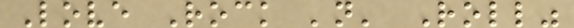Love Rock 'n' Roll"
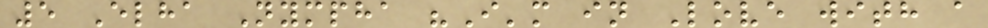5 Elha Nympha "I'm in Love with a
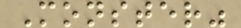Monster"
